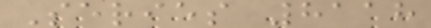Series 8118
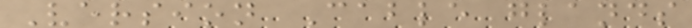Version Cable glands
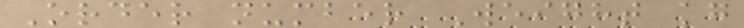Order number Weight kg
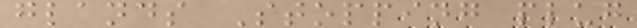glands Stopping plug
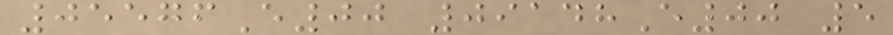05576E00 09148E00 5
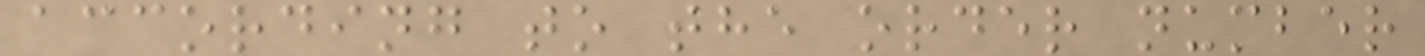according to the order number
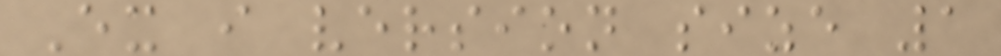Ex i version size 1
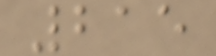215
